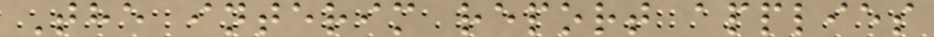The interim report applies
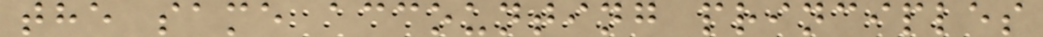the same accounting principles
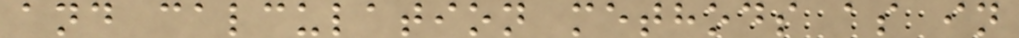and calculation methods as in
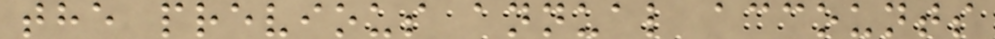the previous annual accounts
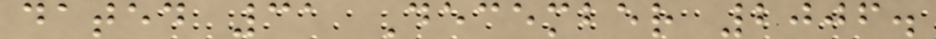dated 31 December 2006.
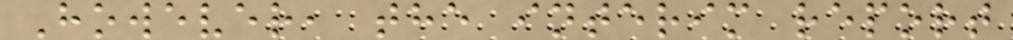However, the interim report
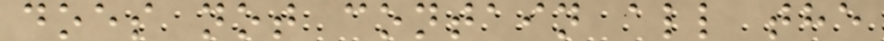does not contain all the
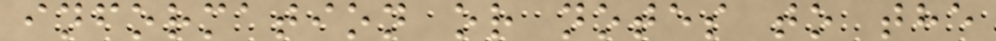information or notes to the
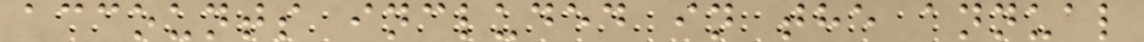accounts included in the annual
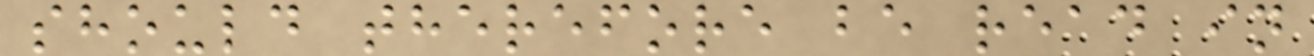should therefore be read in
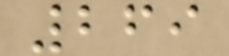269
